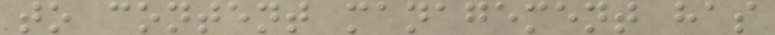to content management has
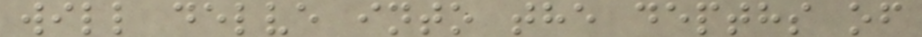will delve into the depths of
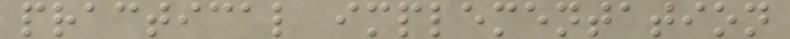practical implementation
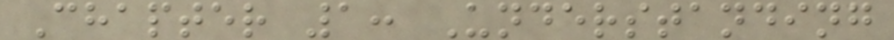Chapter 1: Understanding
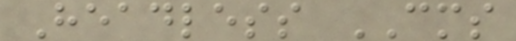Headless CMS
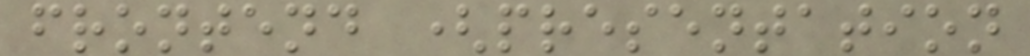frontend (presentation
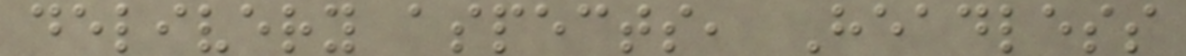delivery aspects, Headless
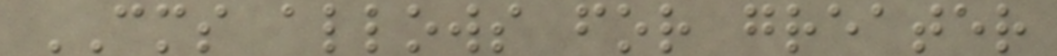CMS allows for greater
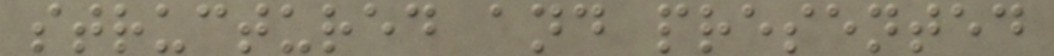structured and presented
